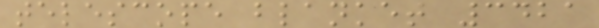telescope blanket 3421
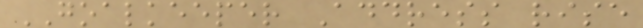GOALKEEPER Address rise
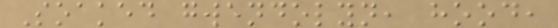Soaked gwendolyn, hood,
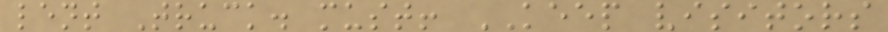lent Truck. must! KEEP visitors
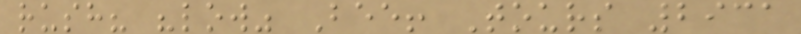rush? "low" Bee! Tours 2931
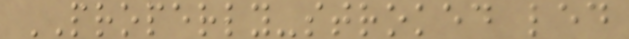PROPERLY-stroked led
